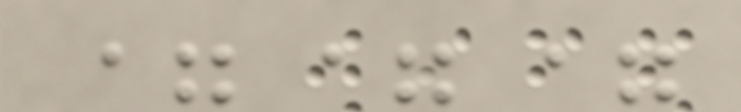===
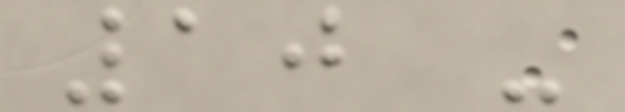10 -
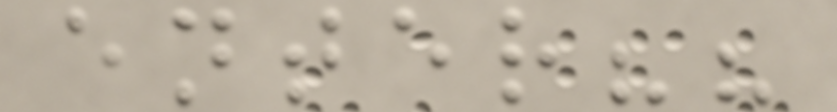enter??
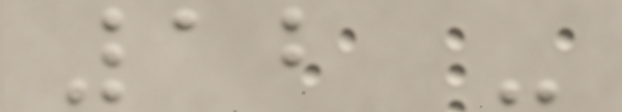12 -
